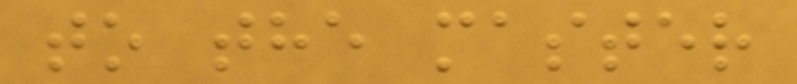to the master
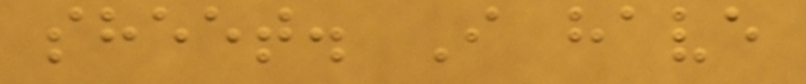sheet. I have
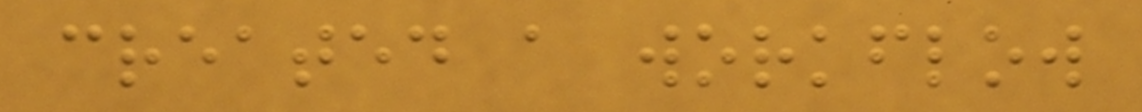created a workflow
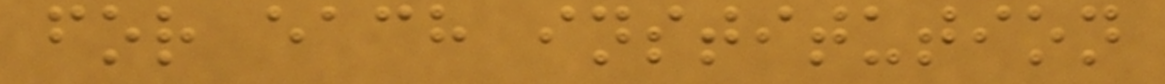for each institution
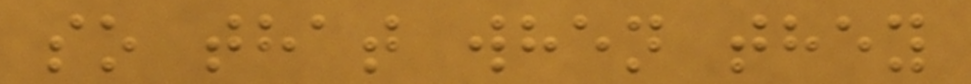so that when they
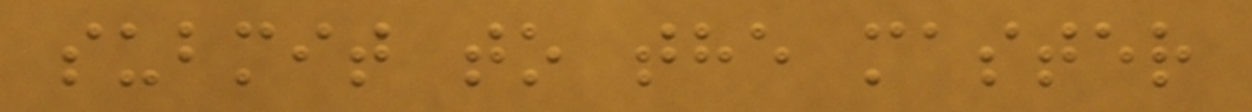submit to the master
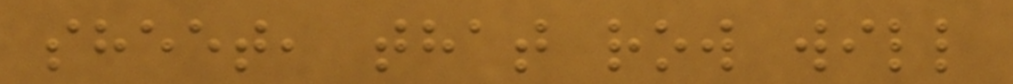sheet, that row will
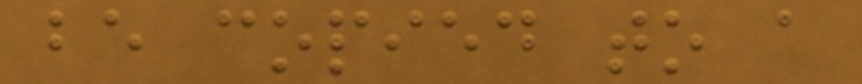be copied to a
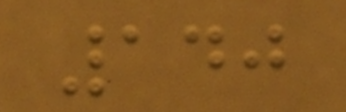140
